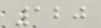120
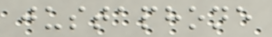justaphone
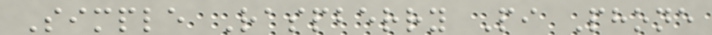Simple Raspberry Pi Phone
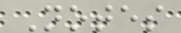Notes
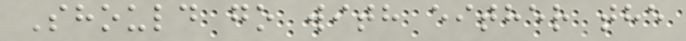Should go with either the
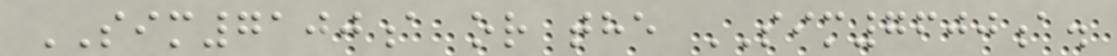SIM7100a or the SIM7600a.
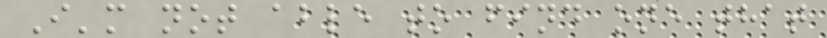I'm not able to find one that
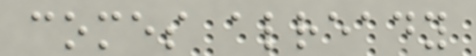comes already
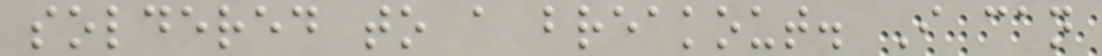soldered to a breakout. I can
